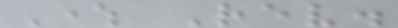Where Rev.
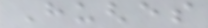Hughes
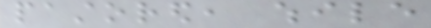pastored, while
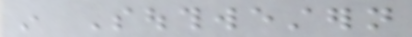in Southwestern
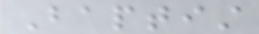Baptist
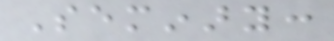Seminary:
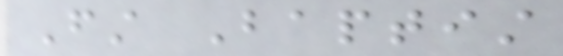First Baptist
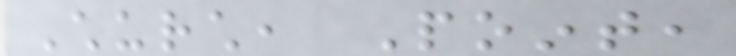Church, Point,
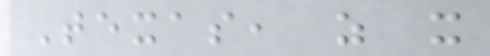Texas, as it
